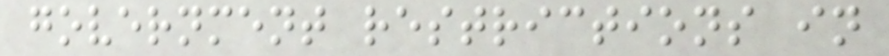government restrictions in
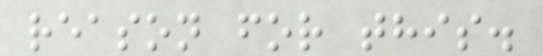reason for this.
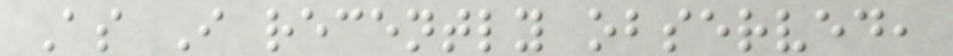As I recently observed,
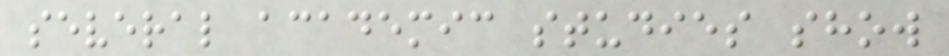several academic studies show
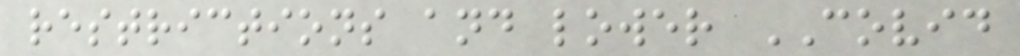restrictions and lower COVID
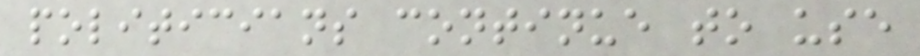politicians continue to use
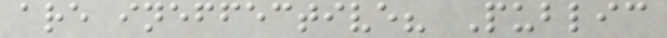are ineffective? Public
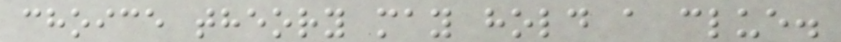choice theory may hold a clue.
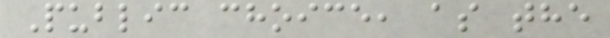Public choice, as the
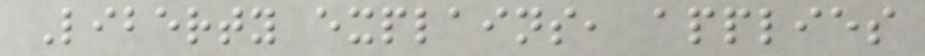Liberty explains, applies
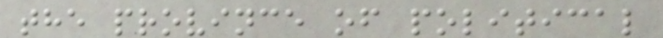the province of political
